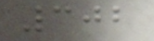302
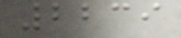2239
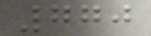770
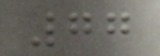77
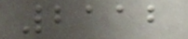2112
